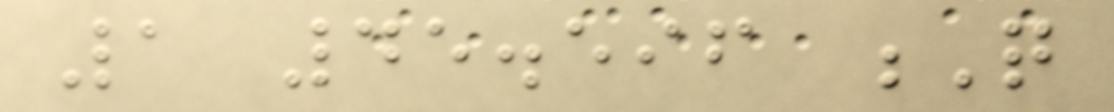1 45.596 Q
